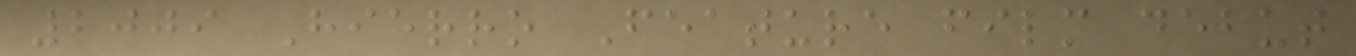2009 Hierro Feature film debut
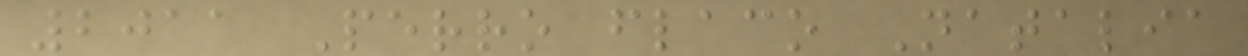2011 Perro flaco Natalia
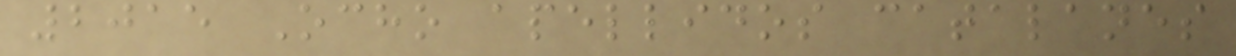2015 Ocho apellidos catalanes
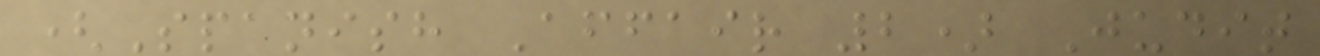(Spanish Affair 2) Judit
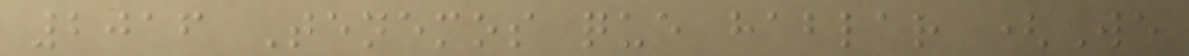2016 Tenemos que hablar (We
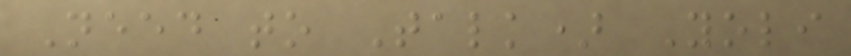Need to Talk) Yoli
